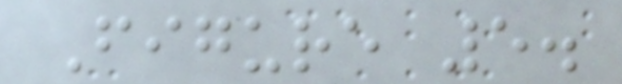Figure 5.
